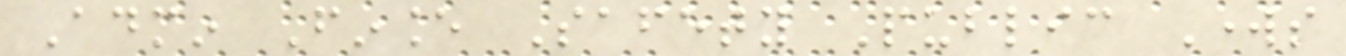Admin Finance Safety Public Works
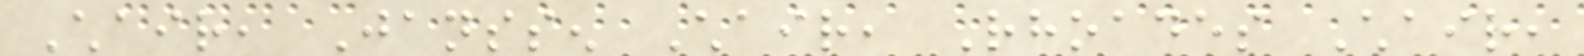Chair, Janssen Chair, Rhoades Chair,
